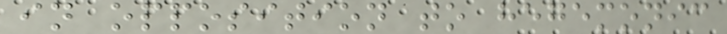in opposition to hegemonic
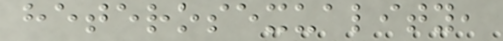heterosexuality,
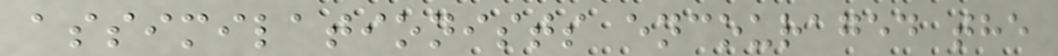assimilationists encouraged the
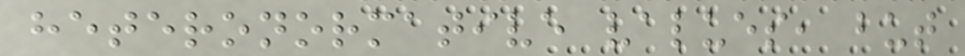heteronormative values, but
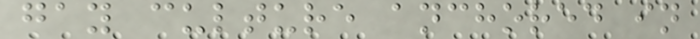gay culture anchored in
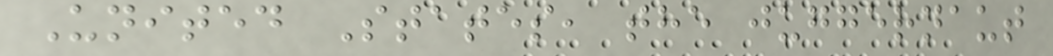United States, the juggernaut
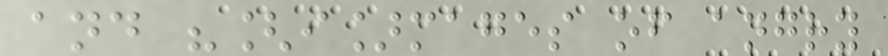and "[i]mages of angry
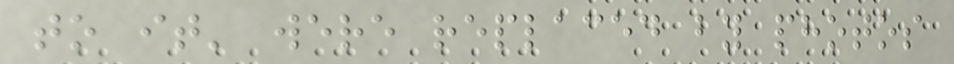to it' were replaced by photos
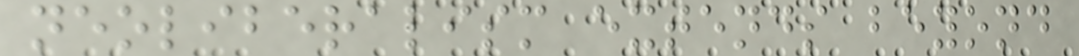neoliberalism extends beyond
